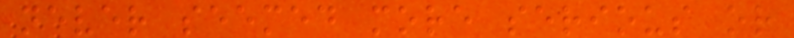never seemed more serious or
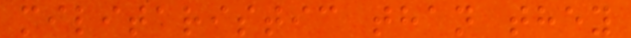militaristic than they
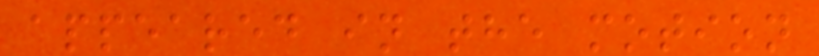appeared in the motion
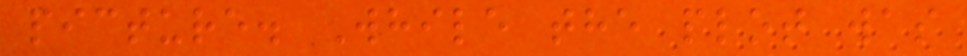picture. While the plot was
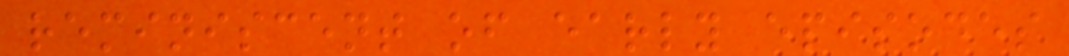reminiscent of early episodes
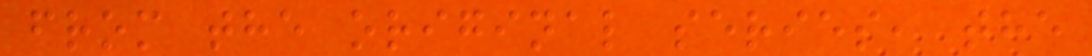from the original series, the
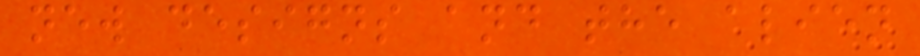new designs and the alien
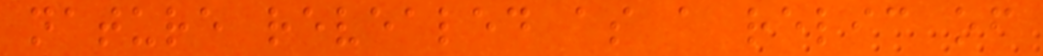nature revealed as a relic of
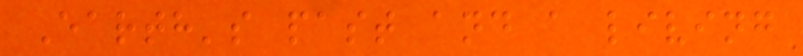Earth's past and a living
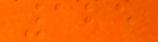125
